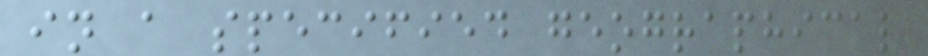in a specified geographical
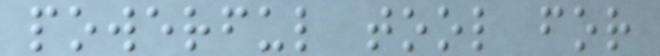powerful tool for
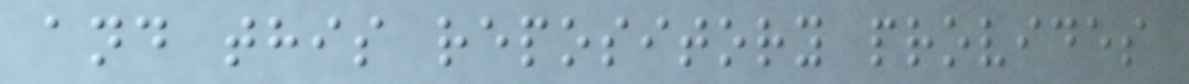and this repository provides
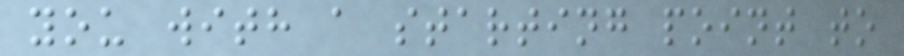you with a starting point to
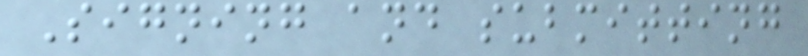Signing and submitting
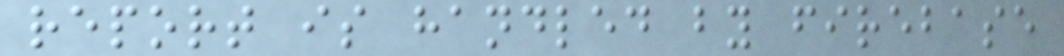report is handled by firebase
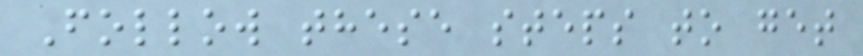Follow these steps to get
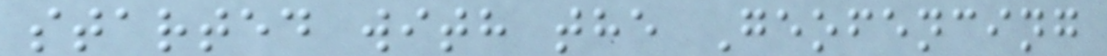started with the Geofencing
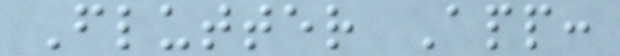Flutter App:
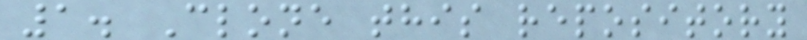1. Clone this repository
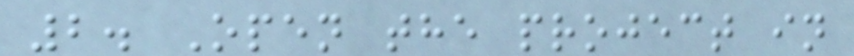2. Open the project in
